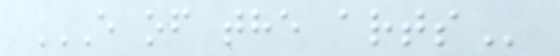E OF THE ARTS
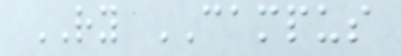RY CAMPUS
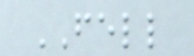FELL
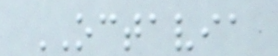OCTAVIA
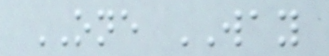ONE WAY
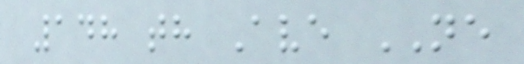148 th Ave NE
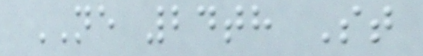NE 24th St
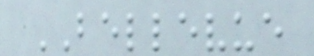BELLEVUE
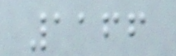1166
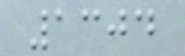1304
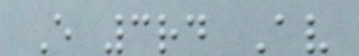E 3rd Av
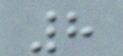8
